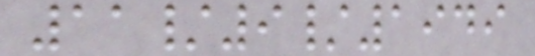11/9/1949
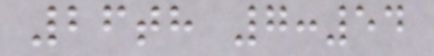26th 7:54
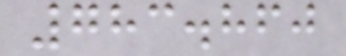783.860
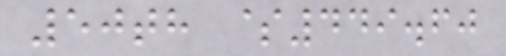50th $449.60
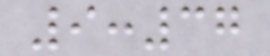9:37
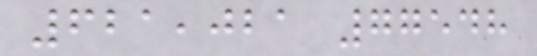621,021 77548
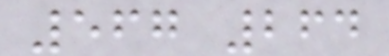567 264
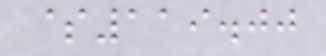$119.00
